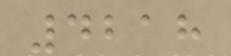4218
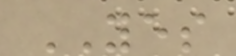YES
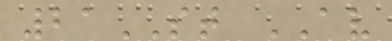21ST AV
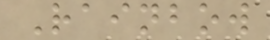Rainbow
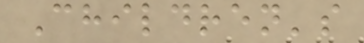Children's
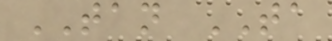TAN TA
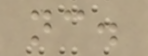nc.
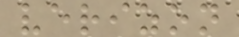verizon
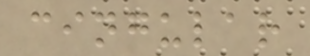cingular
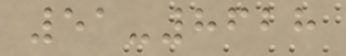51-8628
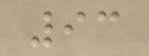93
